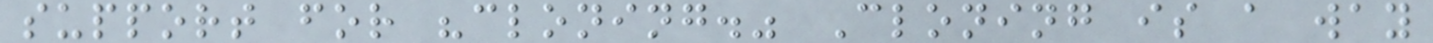support for "cloning." Cloning is a way
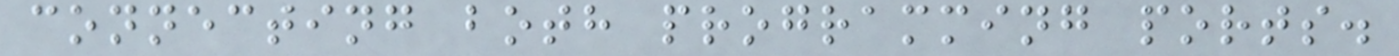connecting both programming ports.
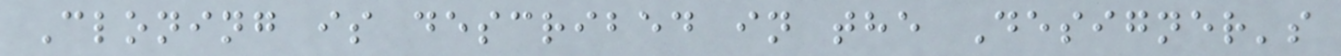Cloning is described in the Designer's
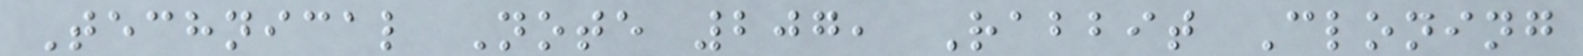Technical Note 207, Rabbit Cloning
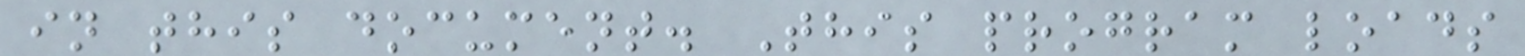in this document. This program loads
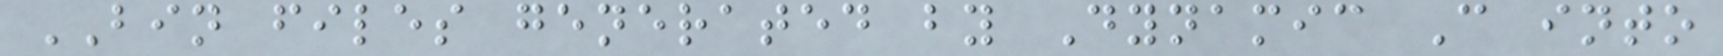BIN files generated by Dynamic C into
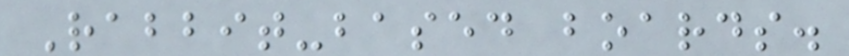Rabbit-based boards.
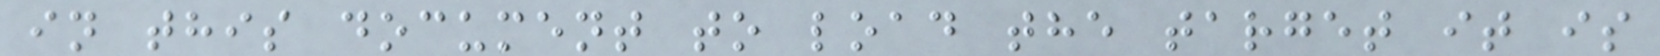in this document to load the target it is
